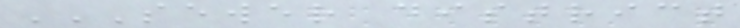SEWER DISTRICT
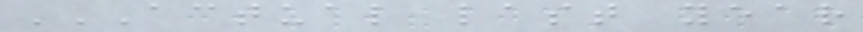ACTUAL LAST YEAR
